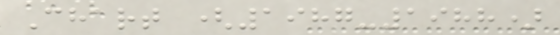Chart (1987-1988)
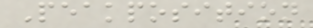Peakposition
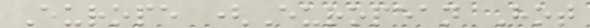Europe (European Hot
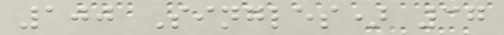100 Singles) 37
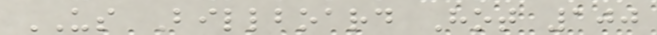US Billboard Hot 100
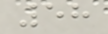58
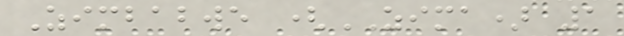Zimbabwe (ZIMA) 1
